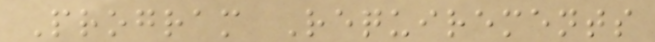Program Requirements
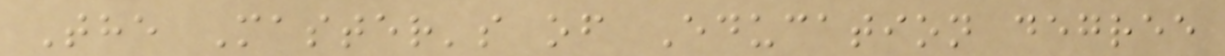The Master's of Education degree
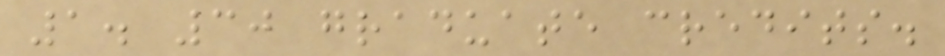1. 30 graduate credits.
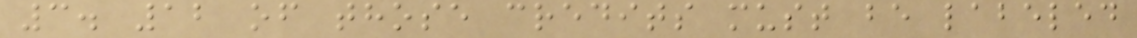3. 12 of those credits must be labeled
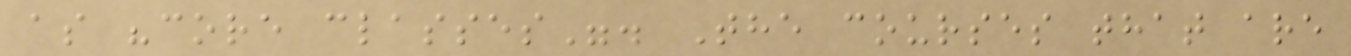as "core classes". The courses that are
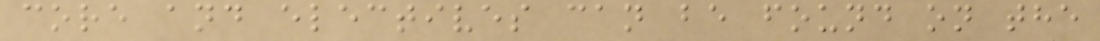core and electives can be found on the
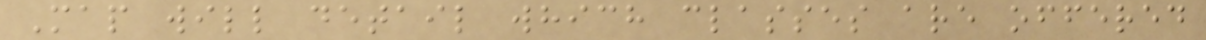Map will detail which classes are offered
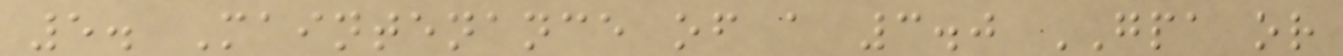5. Maintenance of a 3.0 GPA or
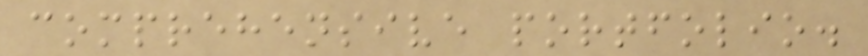comprehensive portfolio.
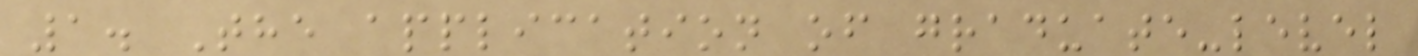1. The application of graduate-level
